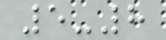5-8
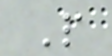P
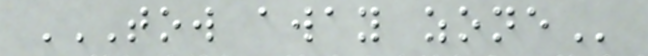TOW AWAY ZONE
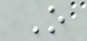O
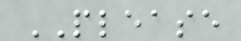PLEASE
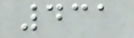431
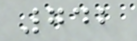742
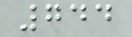744
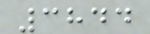3844
